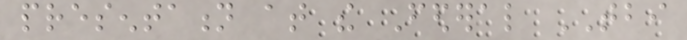presentation at the Federal TBI
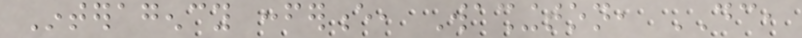Interagency conference, Washington, DC,
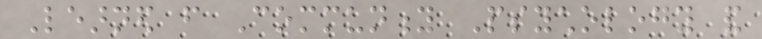Learned from Community Psychology and
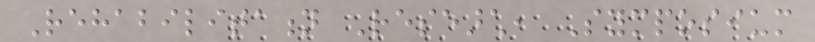Rehabilitation Research, Symposium
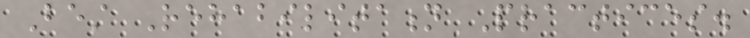Best Rehabilitation Practices.
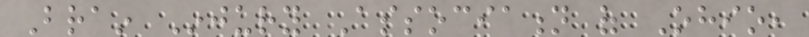Brain Injury Association of Ohio,
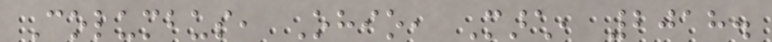Columbus, Ohio, March, 2018.
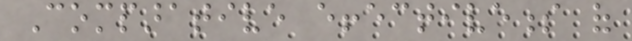Comparative effectiveness of
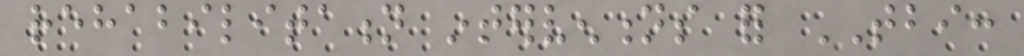rehabilitation interventions for TBI:
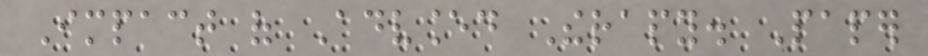Impact of Advanced Therapy. Paper
